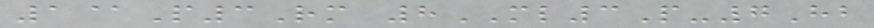1@P3Rm 8ML3P-7Hb
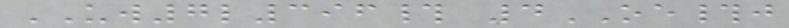UW7l396# 4OE#j
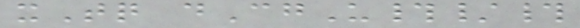xTq dCgU#/#
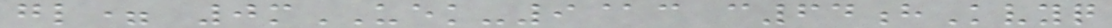gl= 0mUEK-9@c c64hKvyq
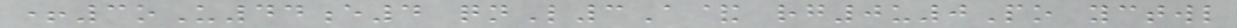+3oU44e4 qnL3A& rg0u0Po yctwl
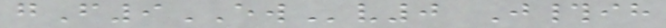gF9EWv0 J#ih
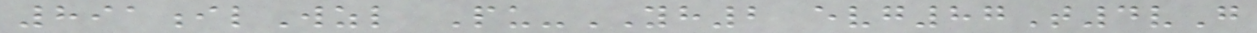891ilWzl Pu-YH2 evg87T4vG
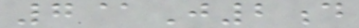7@J2d
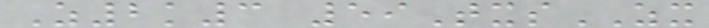Z2k3 59TxsZX
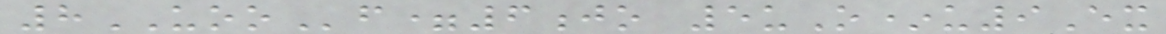8UOOf=6jo 5uO*u9Ex
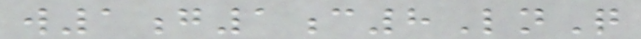w1g1c8LnQ
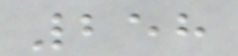258
